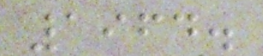1964.
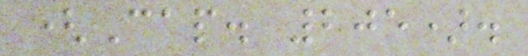(Cap. 205).
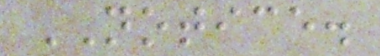NOTICE.
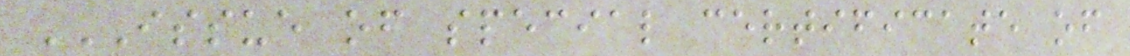ISSUE OF SPECIAL CERTIFICATE OF
